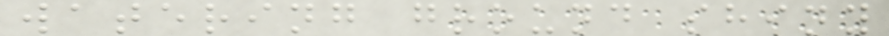watering ground shiny
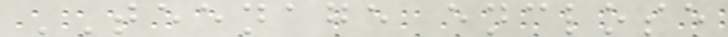TEENAGE enclose
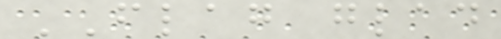FLAG glad
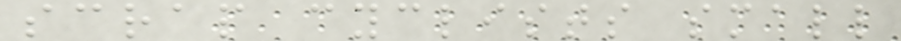scrap cyclists small
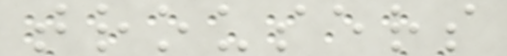trousers
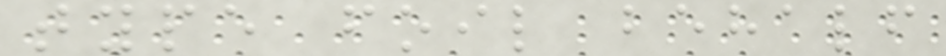type foil behalf
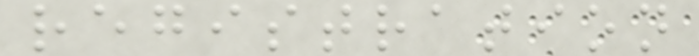registration
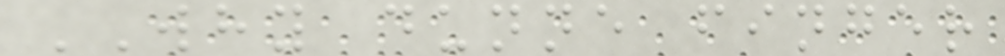WHY dunne finger
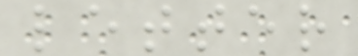letter
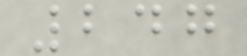247
